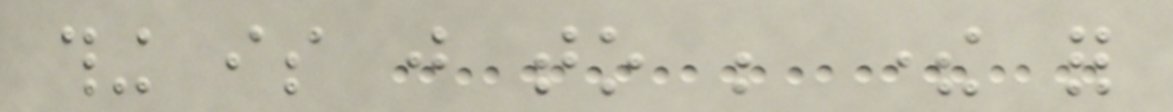thing is just to be there for
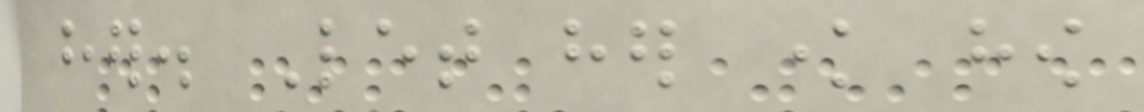her. Let her know how
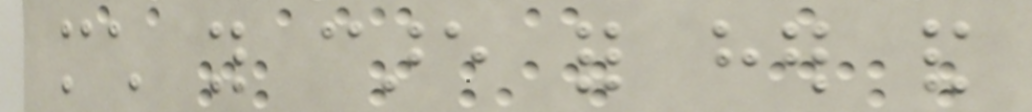much you care for her and
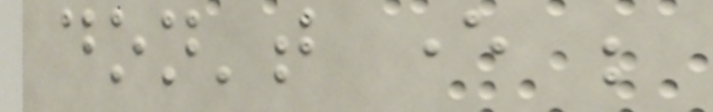don't ever be
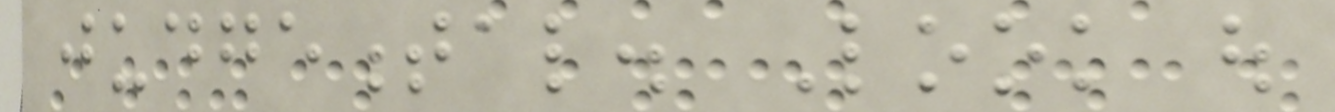judgemental. Look out
